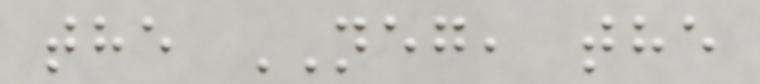the NEG, the
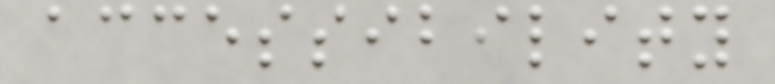accessibility
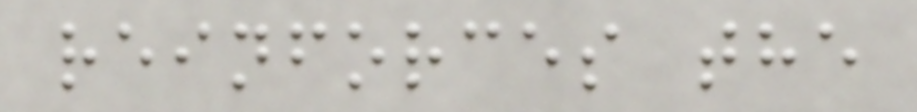reinforces the
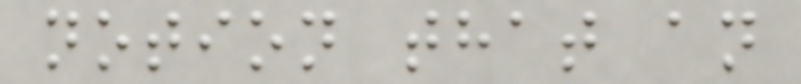notion that an
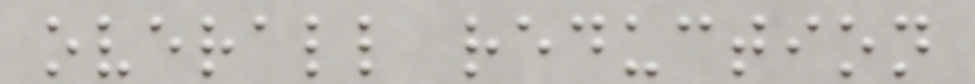overall reduction
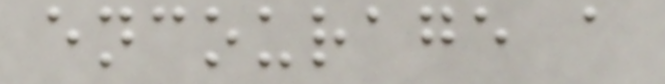encourage a
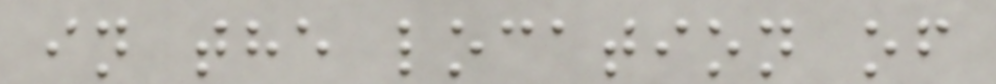in the location of
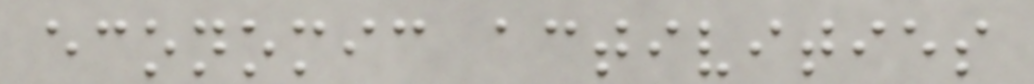economic activities
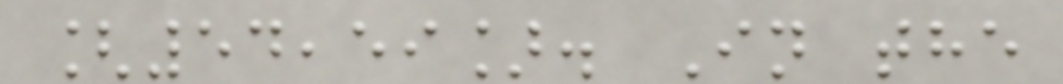[54,59]. In the
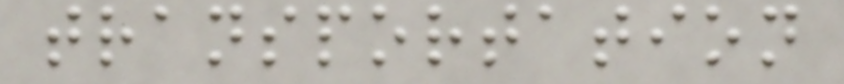transportation
